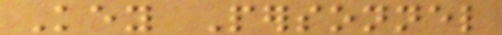Key Personnel
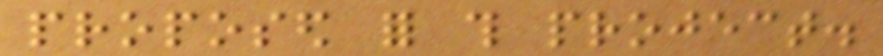proposed for this project.
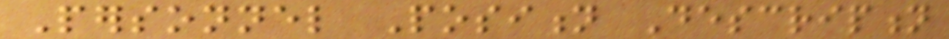Personnel Position Description
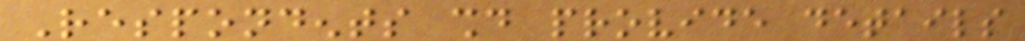Respondents should provide details
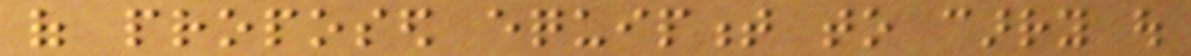of proposed equipment to carry out
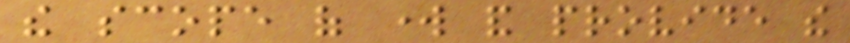the scope of work and provide the
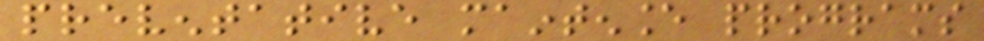preventative maintenance programs
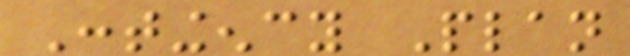Contingency Plan
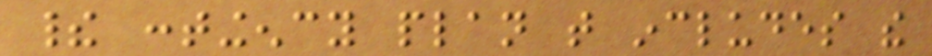their contingency plan that includes the
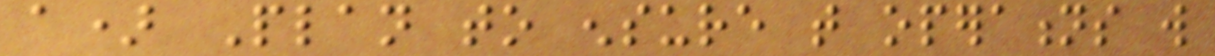a) Plan to ensure that operations will
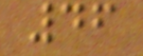46
